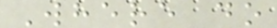Where do
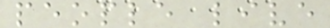people live
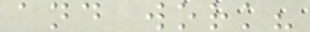and work?
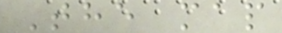The map
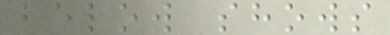below shows
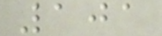101
